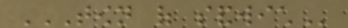TOWN OF SANDWICH
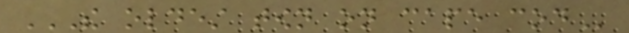THE OLDEST TOWN ON CAPE COD
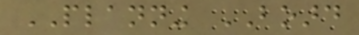PLANNING BOARD
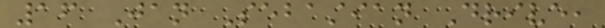16 Jan Sebastian Drive,
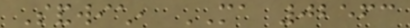Sandwich, MA 02563
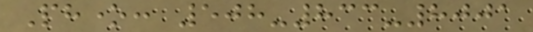Phone: 508-833-8001
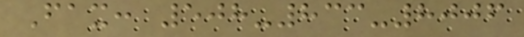Fax: 508-833-8006
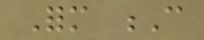Form C
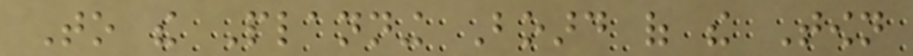To the Planning Board of the Town
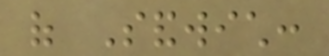of Sandwich:
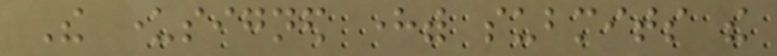The undersigned herewith submits the
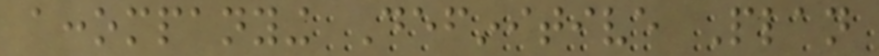accompanying Definitive Plan
